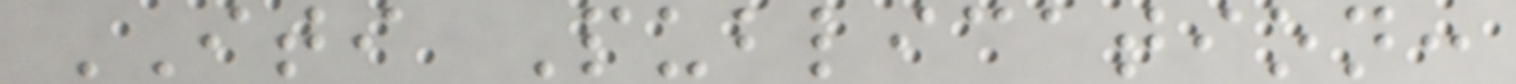ITI Publication:
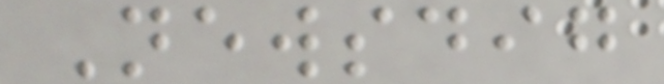Newsdig
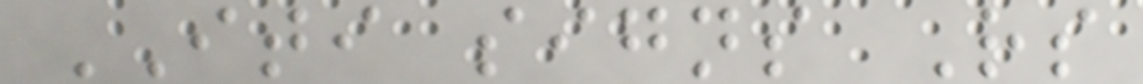ITI signs Rs
